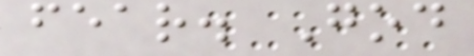fear. God
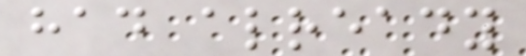had already
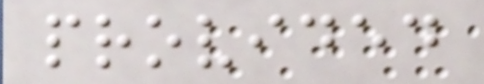provided
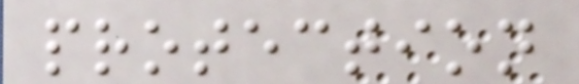protection
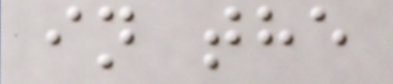in the
